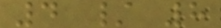4 / 8
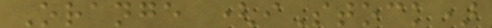Orange (iStock)
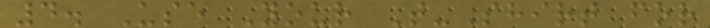4. Use Your T-Shirt for
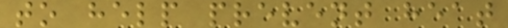to help prevent heat
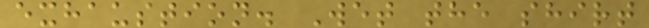exhaustion. Wet the shirt
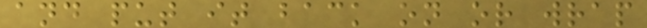and put it back on or wrap
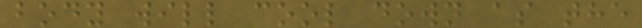body will cool down as the
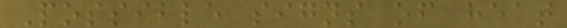Possible signs of heat
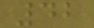42
